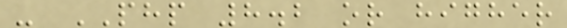- PHP 8.2 or higher
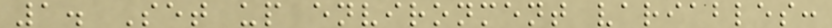1. Set up environment variables:
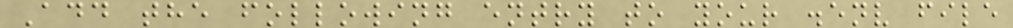Add the following entry to your .env file
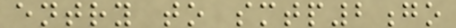entry to smtp2go
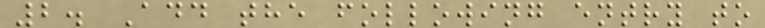2. Add the following entry to
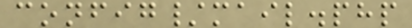config/mail.php
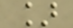]
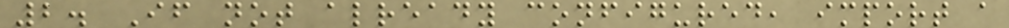2. If not already configured, import a
